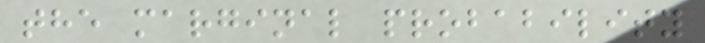the marginal probability
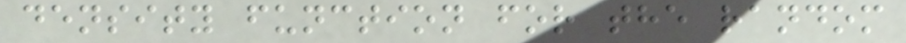density function for the random
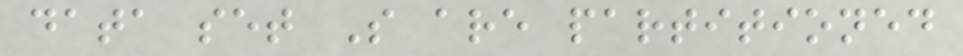data set S are partitioned
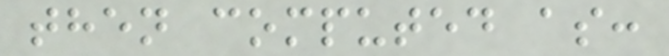then computed as:
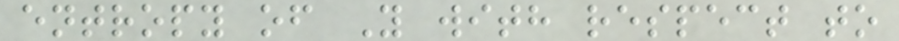entropy of Y with respect to
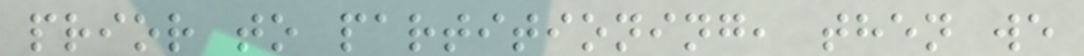prior to partitioning, then we
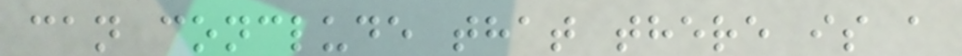can conclude that there is a
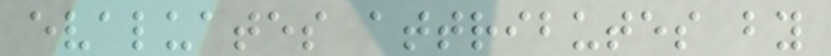evaluates attributes by
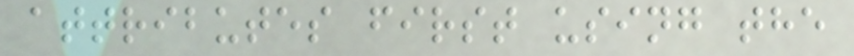attributes first using the
